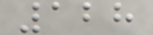128
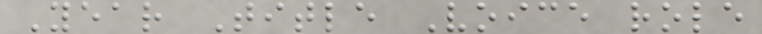Year Title Voice role
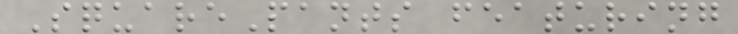SquarePants featuring
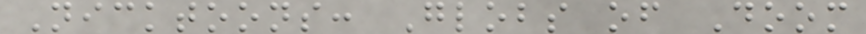Nicktoons: Globs of Doom
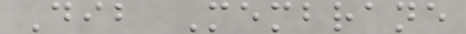Dib Membrane
